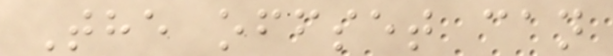The offset can
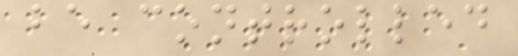be controlled
